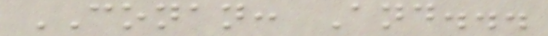CONAN: And...
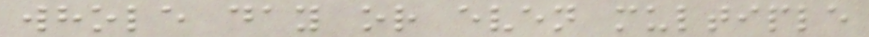whole day or even multiple
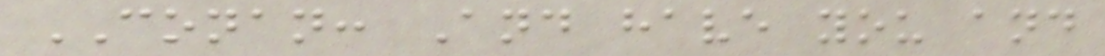CONAN: And have you and
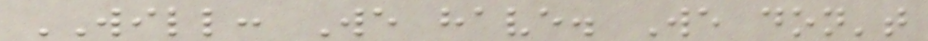WILL: We have. We don't
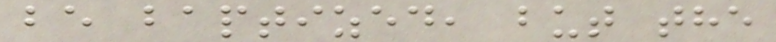be baptized, but the
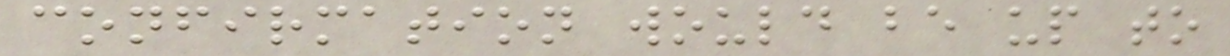confirmation would be up to
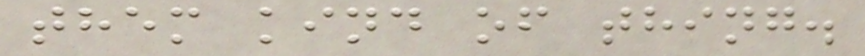them kind of thing.
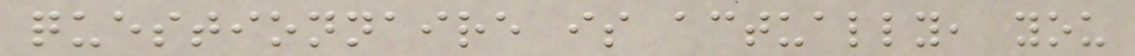questionnaire is actually, you
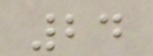24
